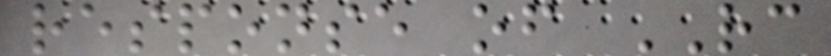response of RC
